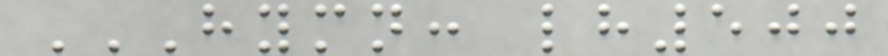HYMN: LH500
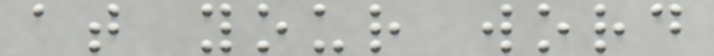at your word
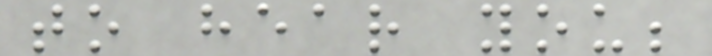to hear you;
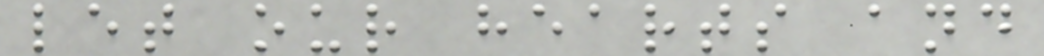let our hearts and
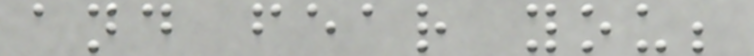and fear you;
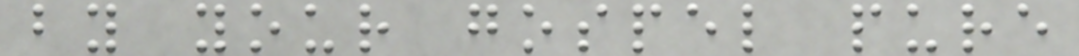by your gospel pure
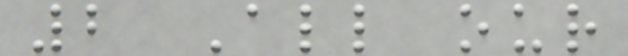2 All our
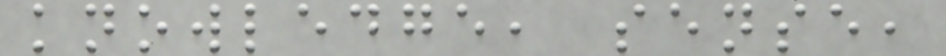knowledge, sense,
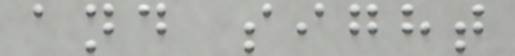and sight
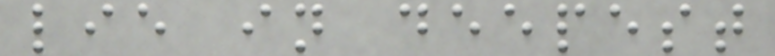lie in deepest
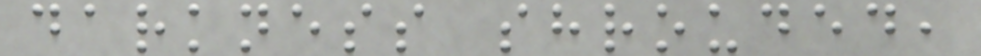darkness shrouded,
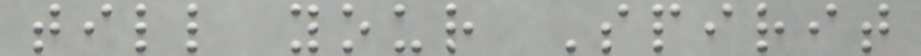till your Spirit
